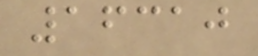16310
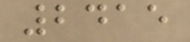2415
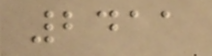2411
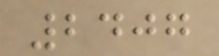2407
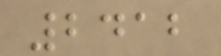2412
